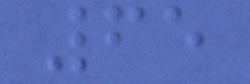65
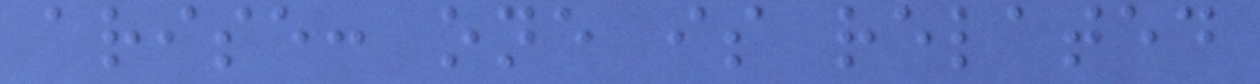arise: one is related
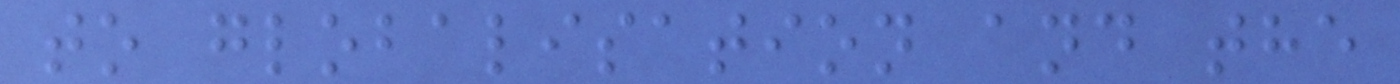to globalisation and the
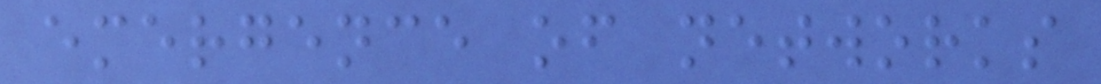emergence of networks
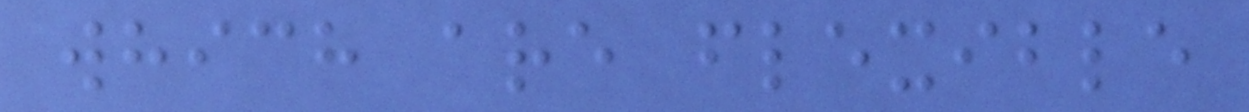which are flexible
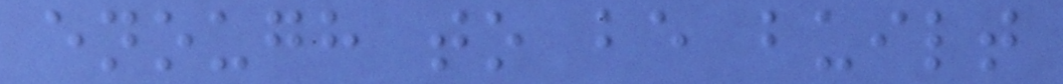enough to be built
